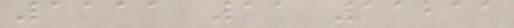1111 11 11211
